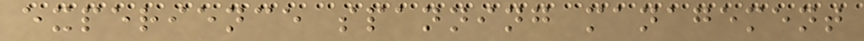experience spanning management
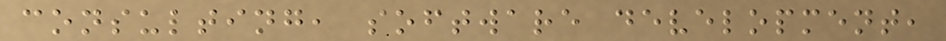consulting, software development,
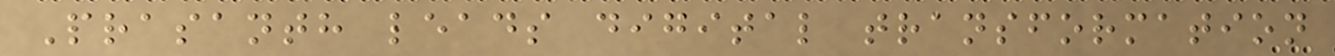Prasanth leads digital transformation
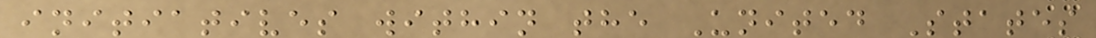initiatives within the United States
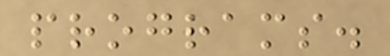programs.
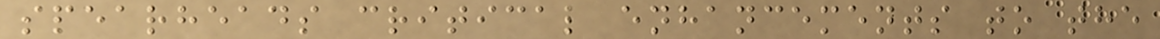spearheads critical enhancements to the
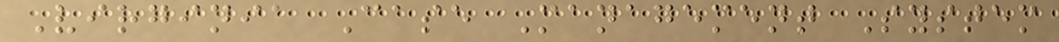Virginia Case Management System
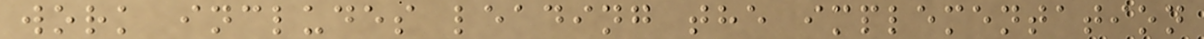work includes leading the implementation
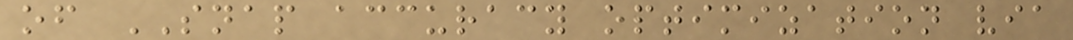of SNAP accuracy optimization via
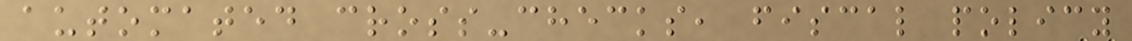automated cross-checks, fiscal policy
